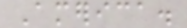America.
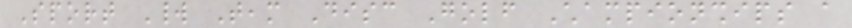Sport World Team Disc Golf Championships a
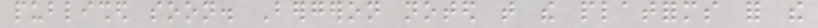published soon. Bergeron noted that the platforms for the
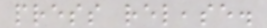press release.
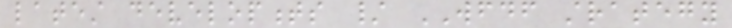latest developments / WFDF strategy
